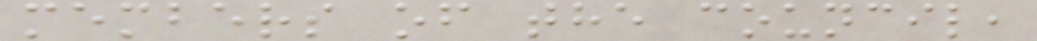members of the council,
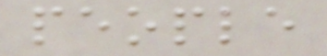people
